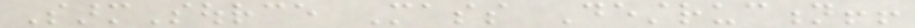SarmSource Mass Destruction!!
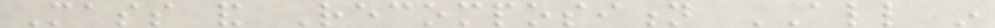Mass and Recomposition ALL in
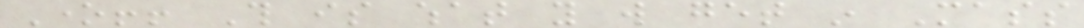One!! This is what you will get in Mass
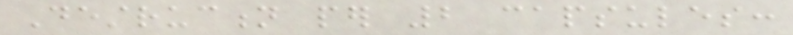Destruction per 2 capsules:
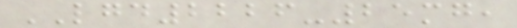LGD2226-25mg,
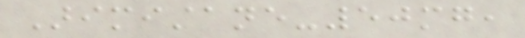Arimistane-50mg,
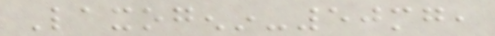Laxogenin-50mg,
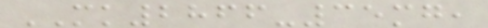MK2866-35mg,
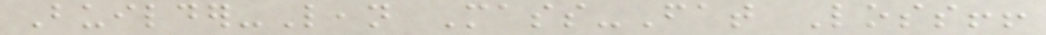Builder-Lean Mass-Fat Loss!!
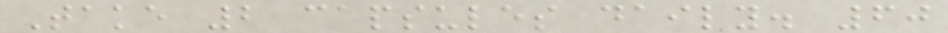Take 2 capsules daily. 60
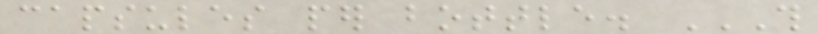capsules per bottle. THIS
